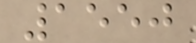1550
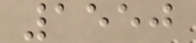1550
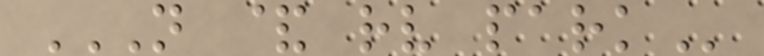N & RV PARK
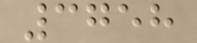3758
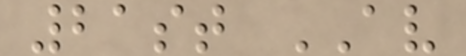21st AV
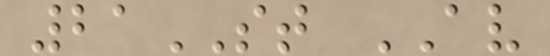21ST AV
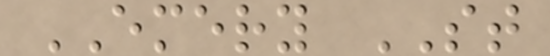EMERY ST
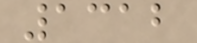1312
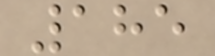185
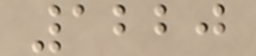1220
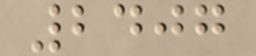2407
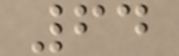64
